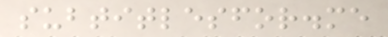subtitlesfor.me
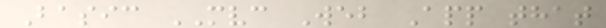Basic MVC Web App that
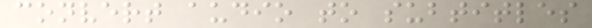convert audio to subtitles
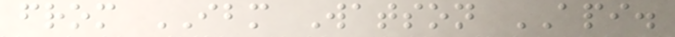from IBM Watson API.
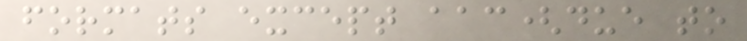formats except aac(due to
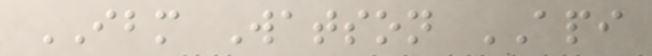IBM Watson API
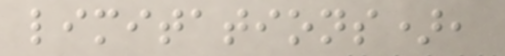limitations),
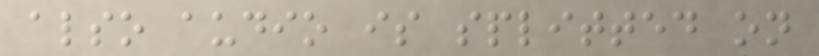also audio is splitted on
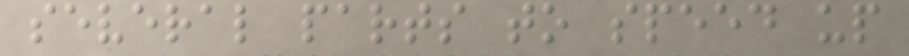several parts to speed up
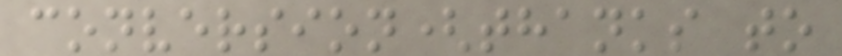conversion(thanks to
